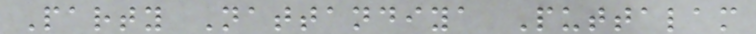Party Nattandiya Puttalam
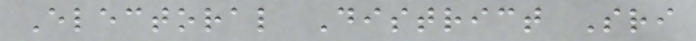Electoral District Sri
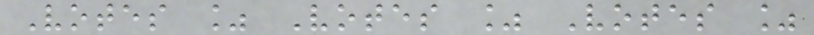Votes % Votes % Votes %
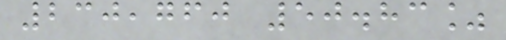230,760 50.83%
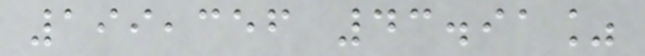199,356 43.91%
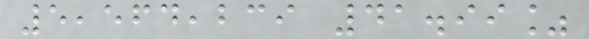5,564,239 41.99%
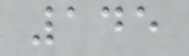145
